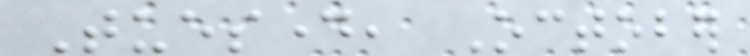Tuesday, October
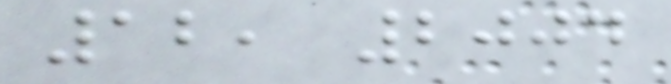12, 2004
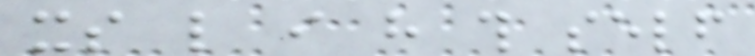its like i have this self
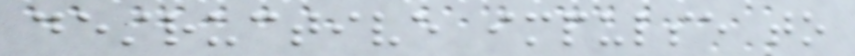destructive impulse to
